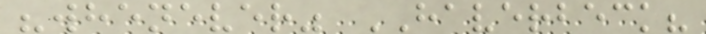"whenever" HAVERBECK?
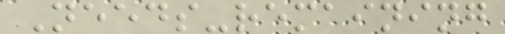Needs-remaining
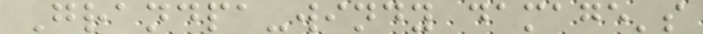Grandpa-windy damage's
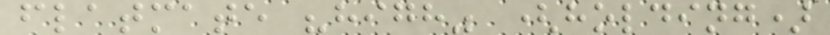flatmate "high" (holding)
